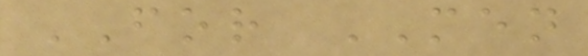FOR MEN
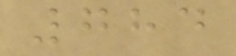784
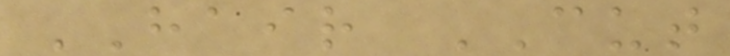HAIR CUT
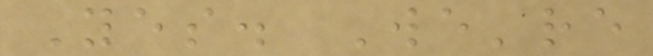Yes. We're
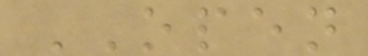OPEN
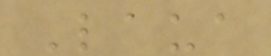Laua
